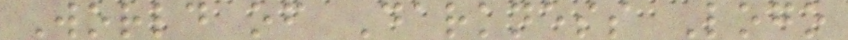World of Darkness Logo
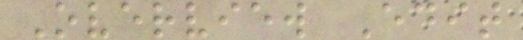Overview Edit
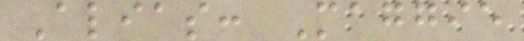Alias: Maggie
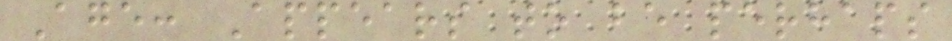Age: Appears to be perhaps
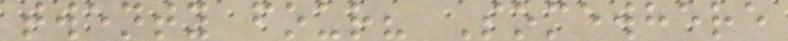twenty four? Somewhere
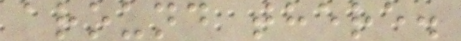around there.
